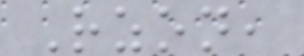Rzon,
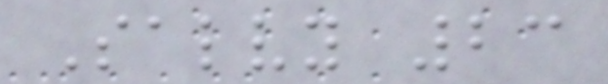Salvy 23
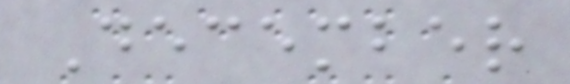December
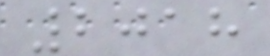2018
